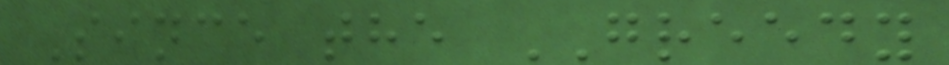Since the GREEDY
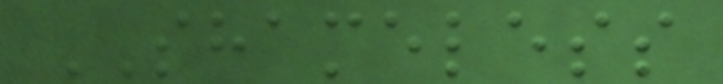SHAMELESS
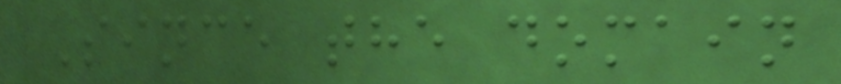Since the domain
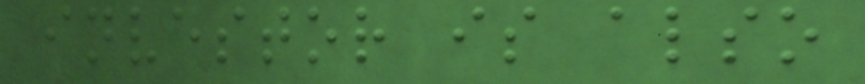investor is also
